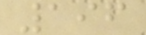196
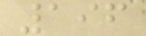196
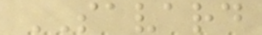SAVARD
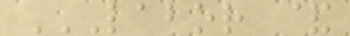LABOR &
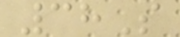38S
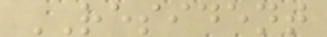RESIDENT
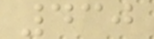430
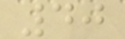40
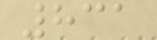831
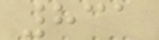831
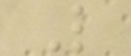L
